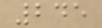245
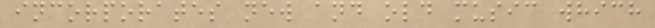incorporates new and old music which
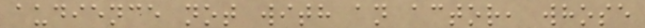audience not with an actor, whose
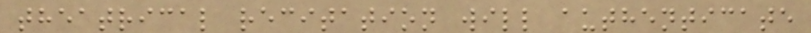theatrical recitation will authenticate
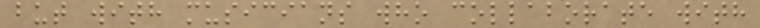but with musicians who collaborate with
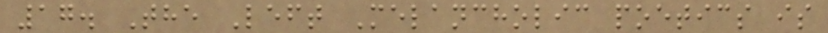17. The Left Melancholic poetics is
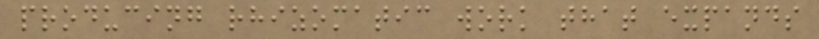producing rhizomatic work that expands
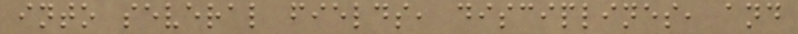into several fields, disciplines, and
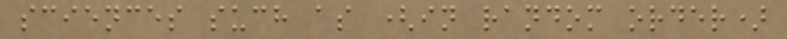sciences such as (in random order)
